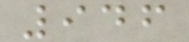946
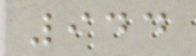944
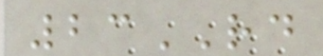23RD
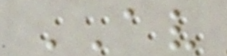AV
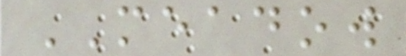MEADOW
